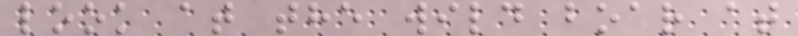look at the wild boar at
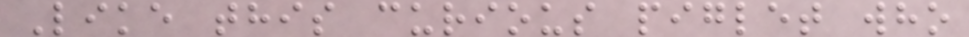Like this curious piglet who
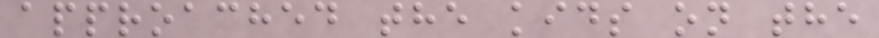approached the kids on the
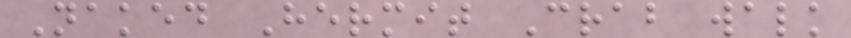Naked Hermit Crab walk
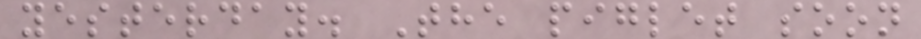yesterday. The piglet soon
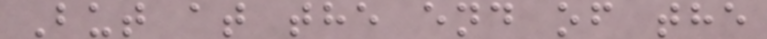But at the end of the
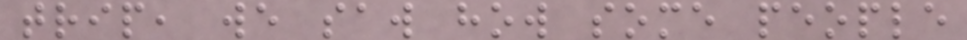trip, we saw how some people
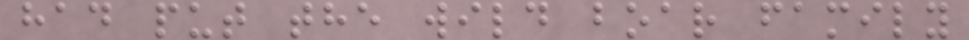had put the wild boar family
